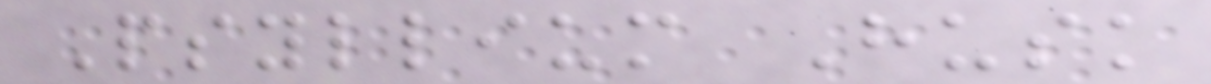Psyllium Husk
